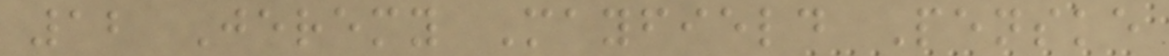12 Jeremy Mayfield Penske
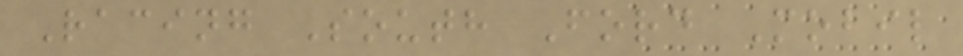Racing South Ford Mobil
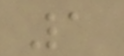1
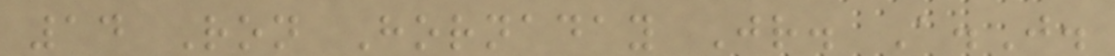14 Ron Hornaday Jr. A.J.
